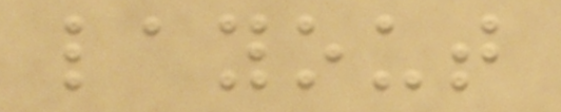layout
